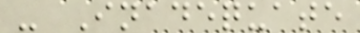- Inadequate
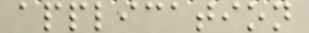application
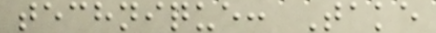technique: Take
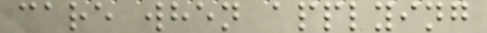care when applying
